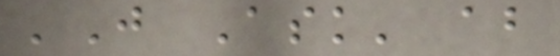'Just Ask' about
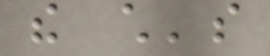the child's
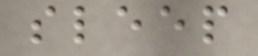sleep
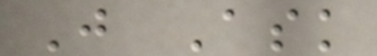Just Ask
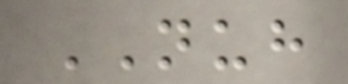NUH
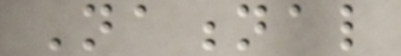National
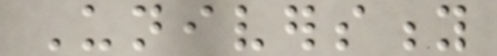University
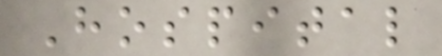Hospital
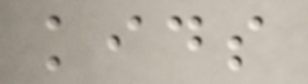kids
